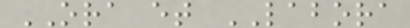ORA et LABORA
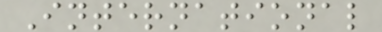International
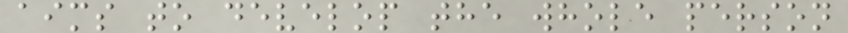aims to develop the whole person
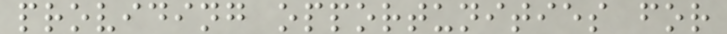providing opportunities for
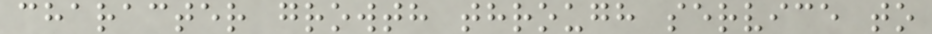character growth through service to
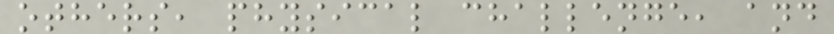others, physical challenge, and
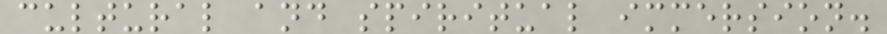cultural and spiritual immersion.
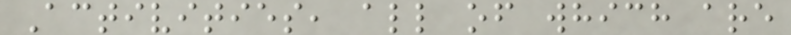Activities, all of which are
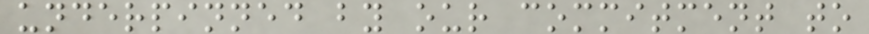underpinned by our commitment to
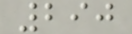290
